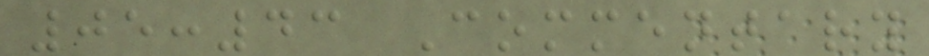05:43 Commentary
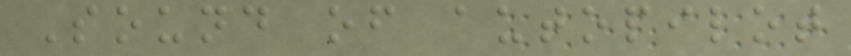Sound of autopilot
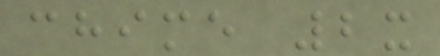chime 2x
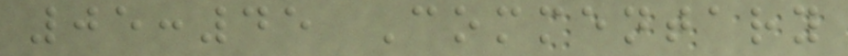05:45 Commentary
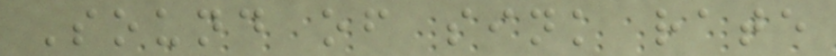Sound of sink rate
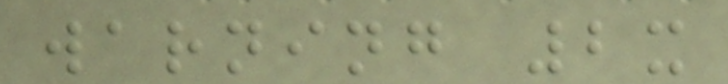warning 2x
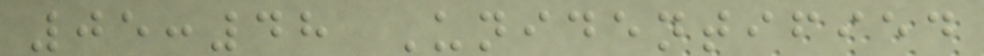05:48 Unidentified
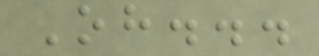Oh...
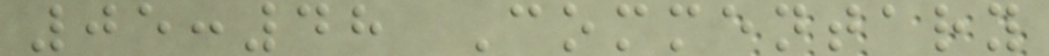05:48 Commentary
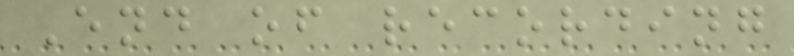End of recording
